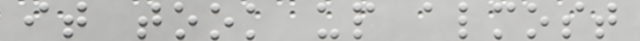it took up almost
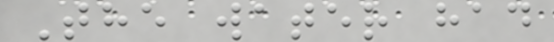The water had
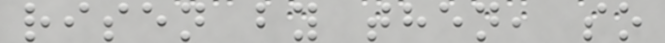risen by then, so
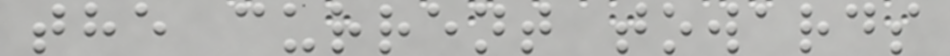the current towards
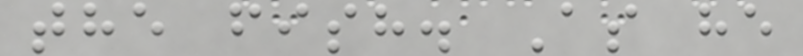the fish. As he
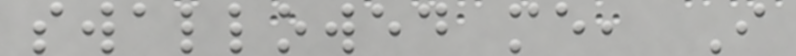swallowed me, I
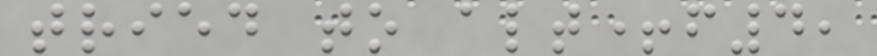tried to alt+f4,
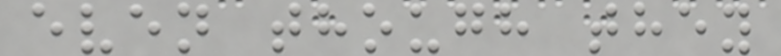even though they
